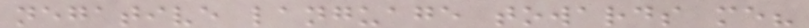negative language towards me?
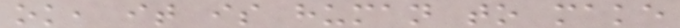ok, it is human to make
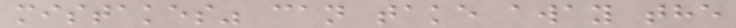mistakes" can take away the
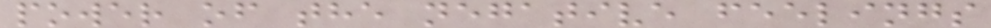power of the negative feelings
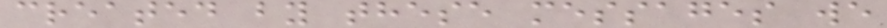created by these messages we
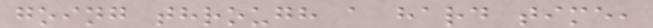going through a hard time,
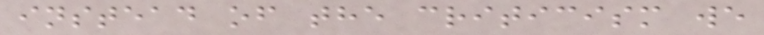instead of the criticism we
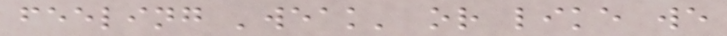feeling 'weak' or like we
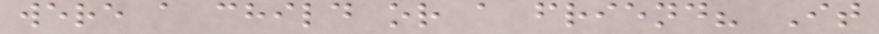were a child or a friend? It
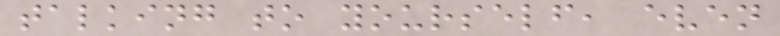talking to yourself, even
